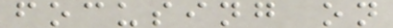focusing on
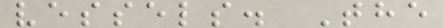vessels. The
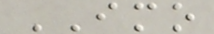IMO
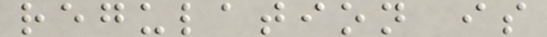regulation is
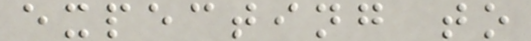expecting to
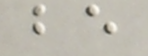be
